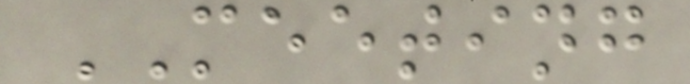MEETING
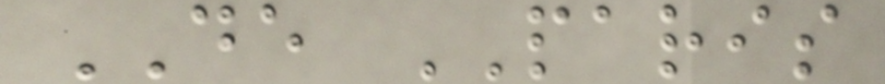DE PARIS
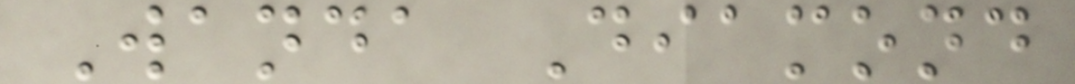Wanda Diamond
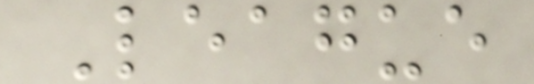League
